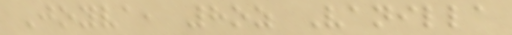Joyva, 8oz Vanilla
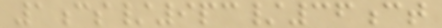1cs/9pc/36ct
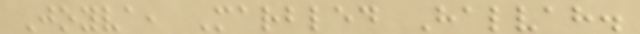Joyva, Marbled Halvah.
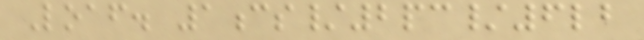Loaf. 1cs/2pc/6lb
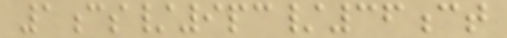1cs/9pc/36ct
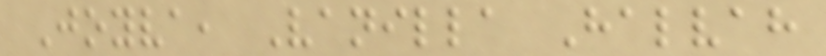Joyva, Vanilla Halvah
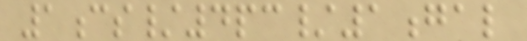1cs/4pc/1gal
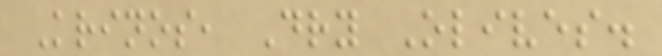Krinos, Dry Olives.
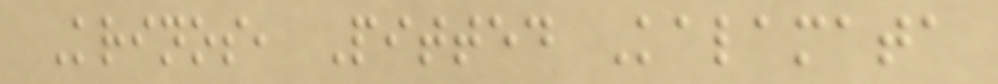Krinos, Pitted Kalamata
